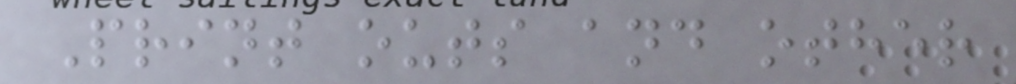Print outs and other
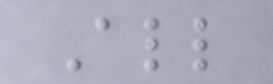All
